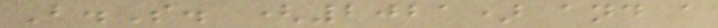B.S. (2021) and a
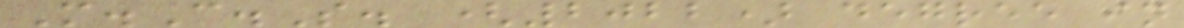M.C.S. (2022) degree in
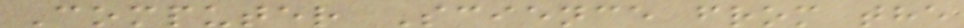Computer Science from the
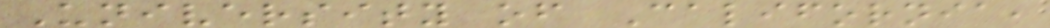University of California,
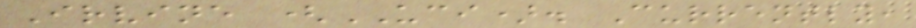Irvine (UCI). Currently,
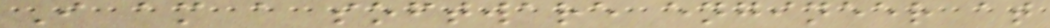I am a software engineer at
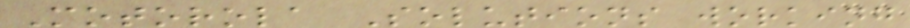Motorola Solutions working
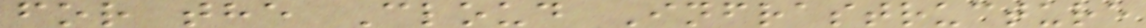for the Cloud Infrastructure
